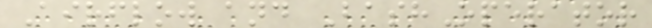Airflow and BashOperator
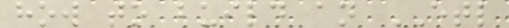how to build an ETL
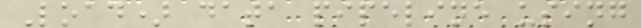Load) data pipeline using
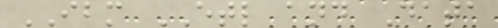IBM ETL and Data
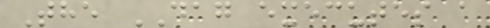The DAG executes a
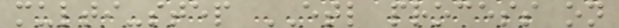multi-step ETL process on
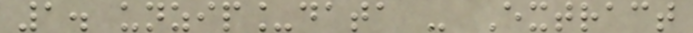1. unzip_data - Extract
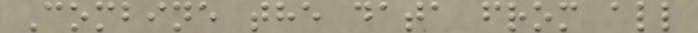Combine the data from all
